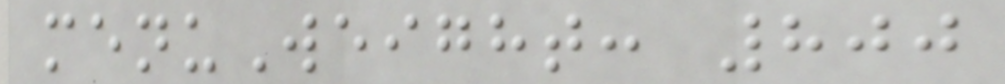menuWeight: 800
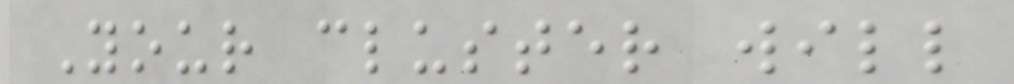Your cluster will
